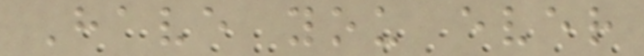Have you ever
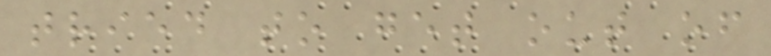tried to get out of
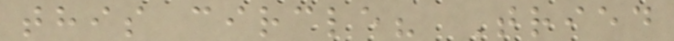this circle? Tried
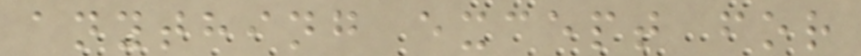anything except for
